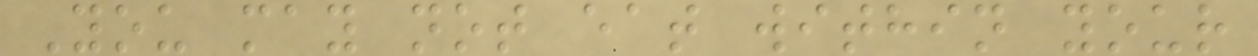You may not eat within your
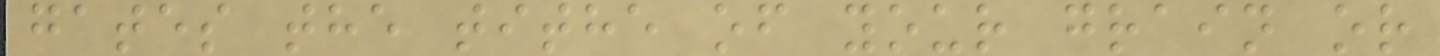gates the tithe of your grain or
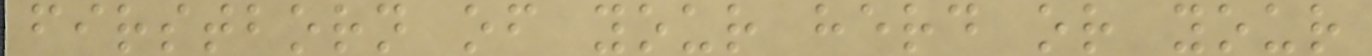firstborn of your herd or your
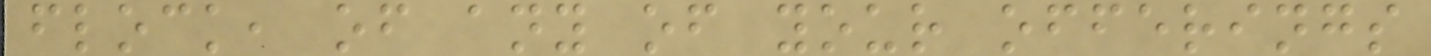flock, of any of your offerings
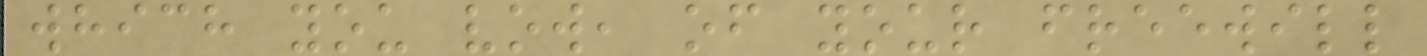which you vow, of your freewill
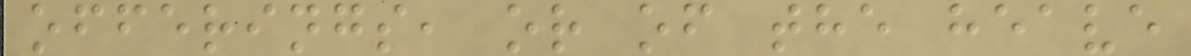offerings, or of the heave
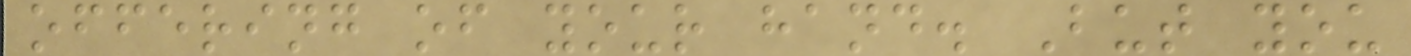offering of your hand. But you
